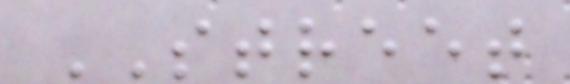STREET
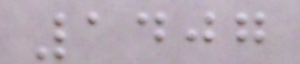1407
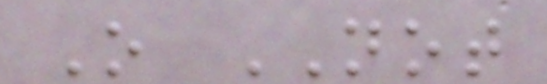O NOT
